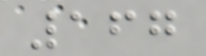167
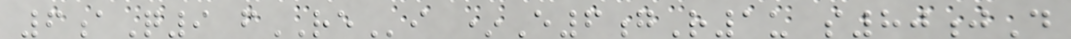6aQ9 fREi *E6gR1u s80jD
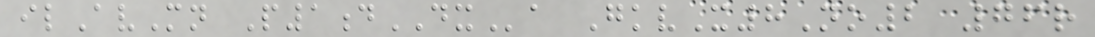ilAvMn P1dDXa GkvX8No2 76r
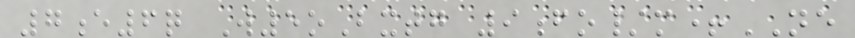7e6q W5oBxtg 9fo/m+NE
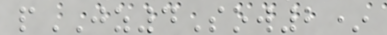pJZ4Sow2*
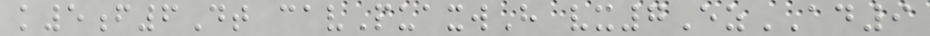k5f6Dt cavPuaxwH vx7EzAD9
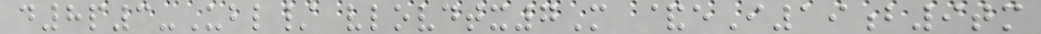d8p3-Ubl/ vlovdtx7M &eI19b9tm
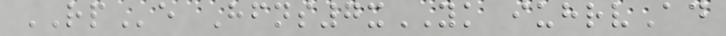RPe Hfns7xYK iuhrvAd
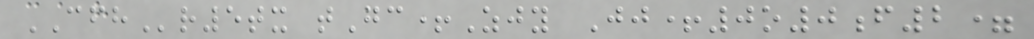CFHr5tx tGc+Zjy Jj+0o0f2=
